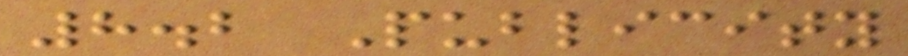8.2 Publicity
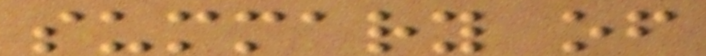summary of
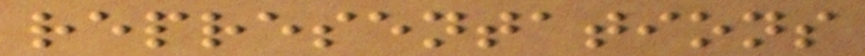representations
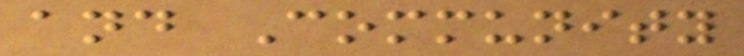and Community
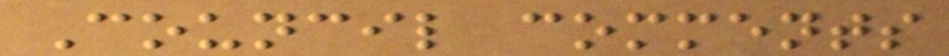Council comments
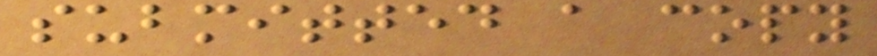submitted a copy
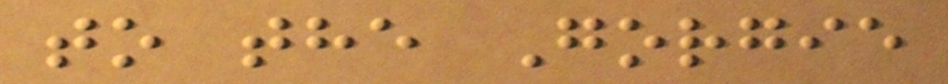to the Gorgie
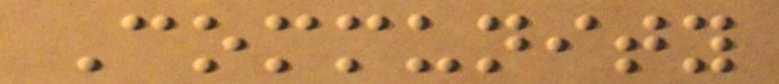Community
